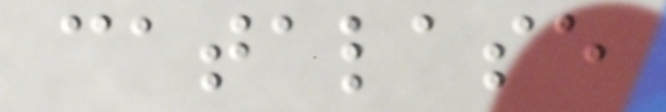catalase
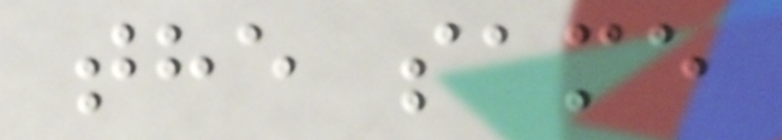the same
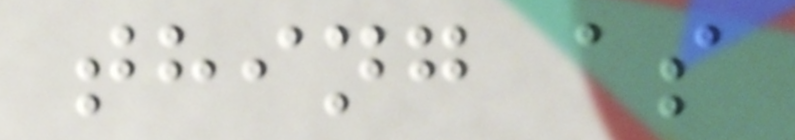thing as
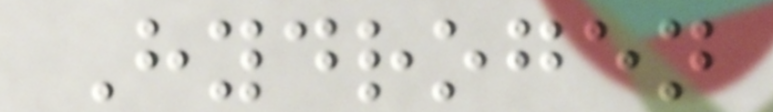Hydrogen
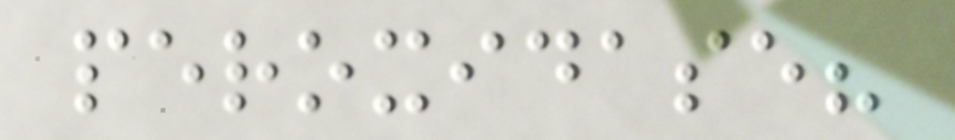peroxidase?
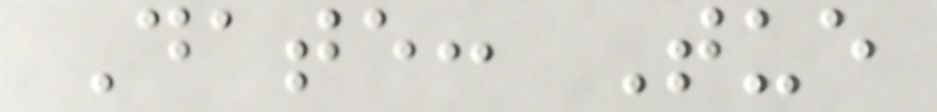Date: Tue
